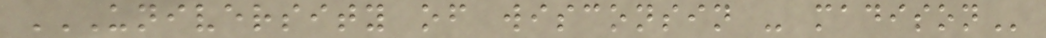UNIVERSITY OF WISCONSIN - MADISON
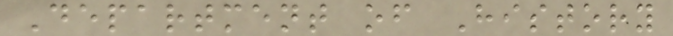Department of History
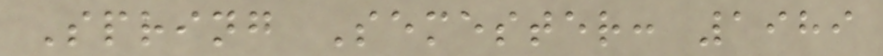Spring Semester: 1989
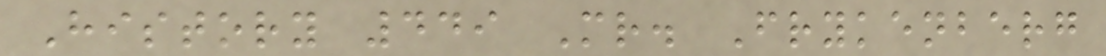History 449 Mr. Frykenberg
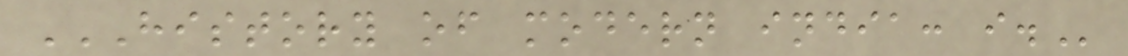HISTORY OF MODERN INDIA: I.
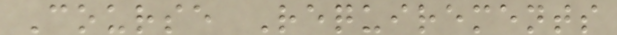Course Requirements
